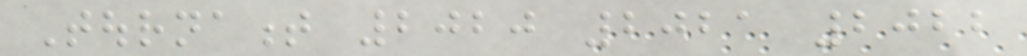Tournament 2020 2021 2022
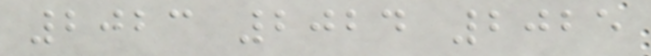2023 2024 2025
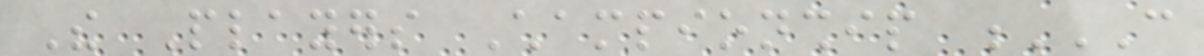The Players Championship C
